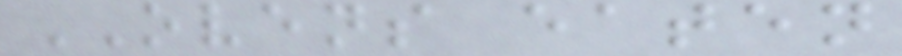OVENS eaten
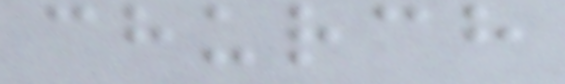church
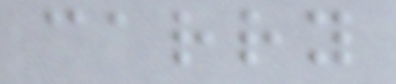carry
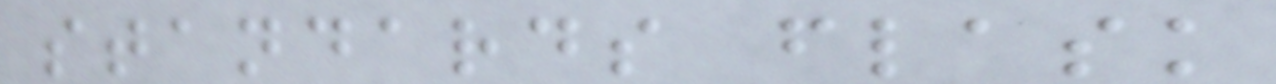standards flask
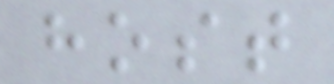host
